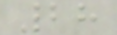28
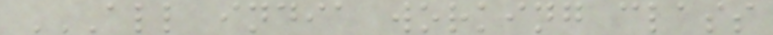ALL INDIA WORKING CLASS
